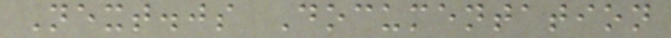Next.js Documentation
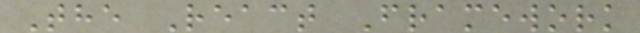The React Framework
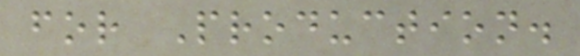for Production.
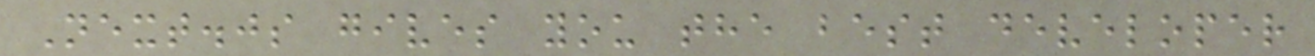Next.js gives you the best developer
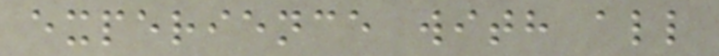experience with all
